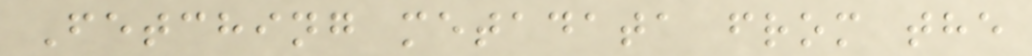Fetching metadata from the
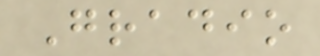Gradio
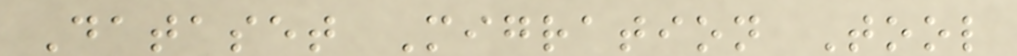Dataset Migration Tool
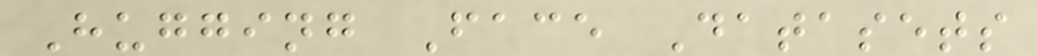Hugging Face Datasets
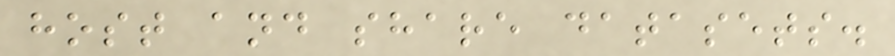host and share datasets.
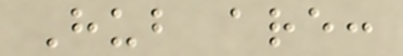Hub are:
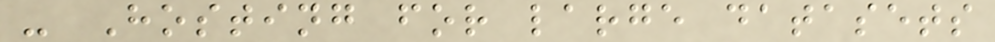- Hosting for large datasets
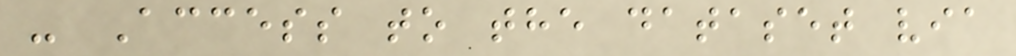- Access to the dataset via
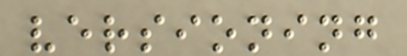versioning
